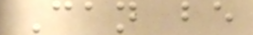Can be
